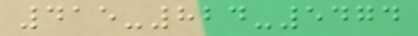415-824-5474
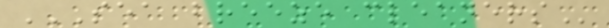SEA BREEZE CLEANERS
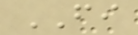FI
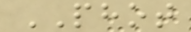PHOT
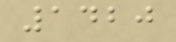1420
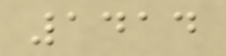1414
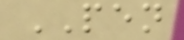PEN
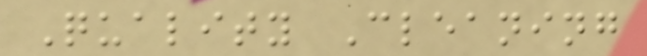Quality Cleaning
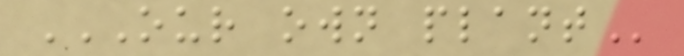OUR OWN PLANT
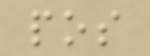pos
